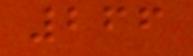266
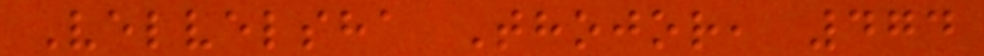Velvelsha Thojor, 474
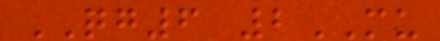QG6 2MU
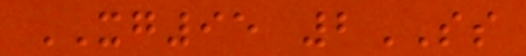XG95 2SS
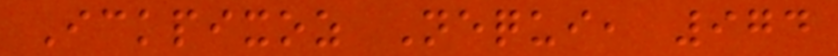Ickpixoz Nequi, 974
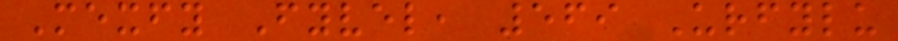Mexfy Fyvel, 569 Urfylu
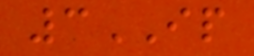3IP
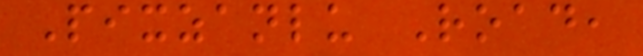Pixzanlu Road,
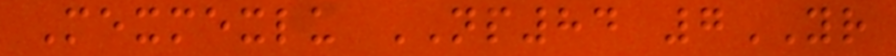Mexmexlu NP84 7YR
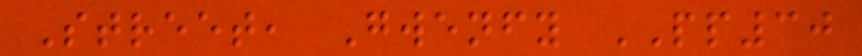Street, Gwenfy PP30
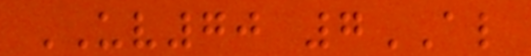UV70 7AL
